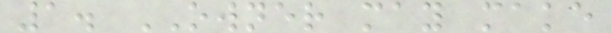1. OWNER may make
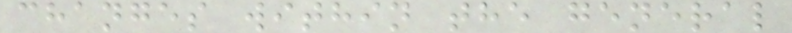changes within the general
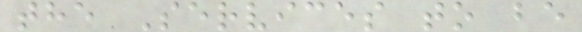the Services to be
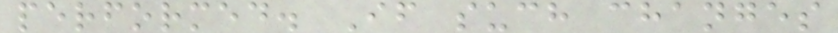performed. If such changes
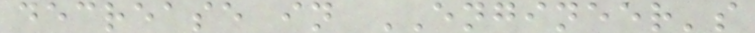decrease in ENGINEER's
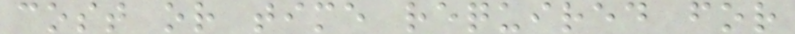cost or time required for
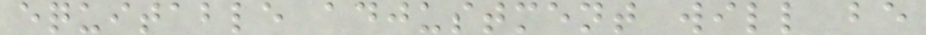equitable adjustment will be
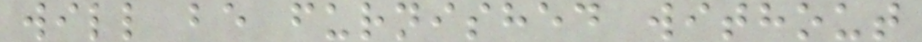will be furnished without
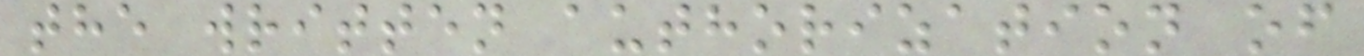the written authorization of
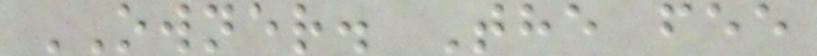OWNER. The fee
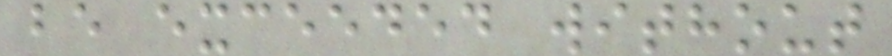be exceeded without
